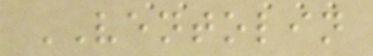VENTOLIN
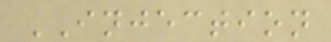INJECTION
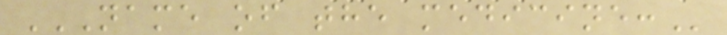NAME OF THE MEDICINE:
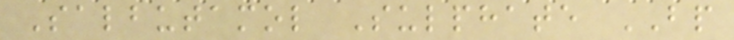Salbutamol Sulphate BP
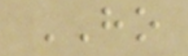HO
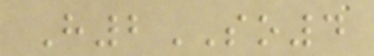H2SO4
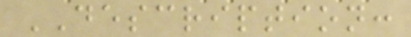DESCRIPTION:
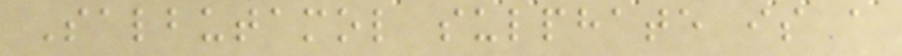Salbutamol sulphate is a
